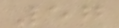57
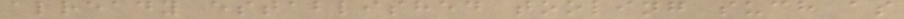already established tooling such as
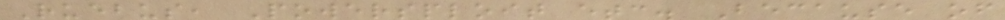Ruebus, Powersploit etc. Because of
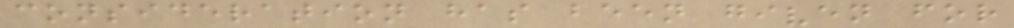consideration has been given for
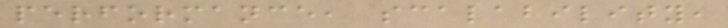performance, scalability,
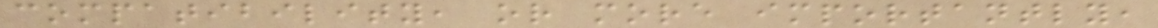compatibility, or more importantly,
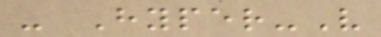- Hyper-V
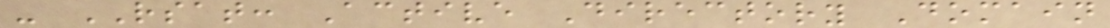- RSAT: Active Directory Domain
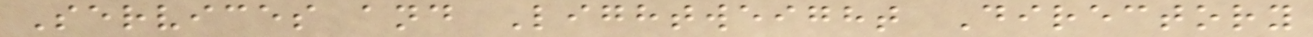Services and Lightweight Directory
